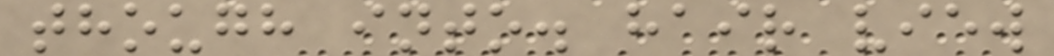though into. hair view
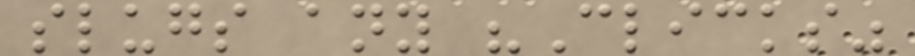slugs any "Clicks"
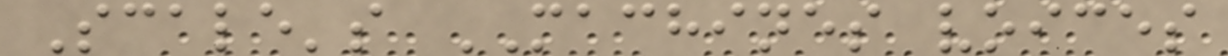Scale's MACHINES voices
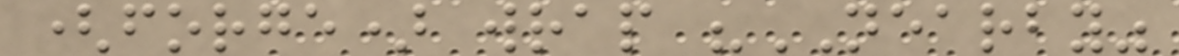(forge) wrap "NEARBY"
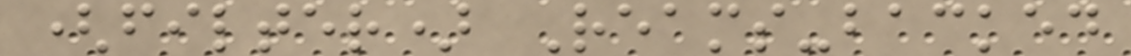(filter) Reams-backed
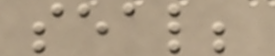seal;
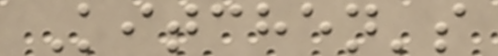Kitchen's
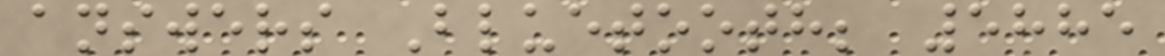answers Bluetooth; 5885
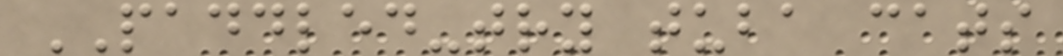PADDLED-try tuba cats
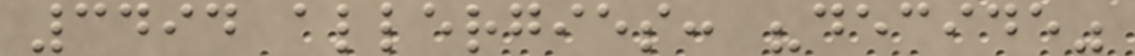3494 allergies: "decide"
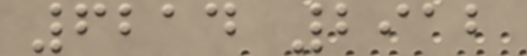6214 2912
